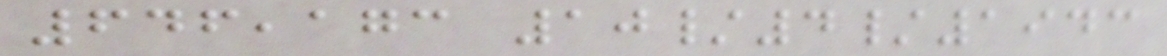646,173 10/4/1943
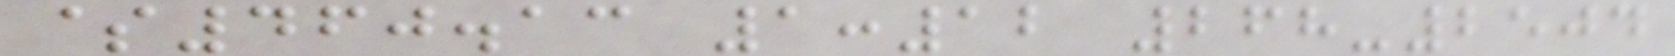$460.13 1:12 268-2504
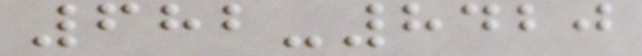682-8420
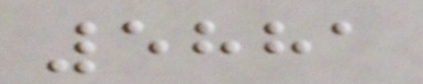5881
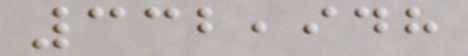332,948
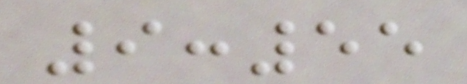9:55
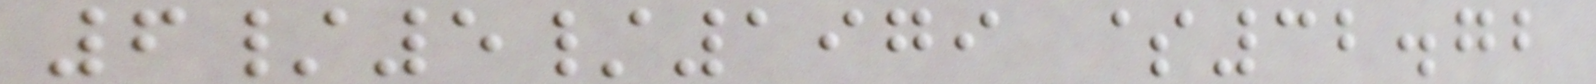6/5/1979 $32.72
